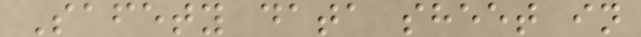Safety data sheet in
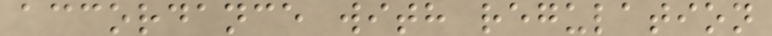accordance with regulation
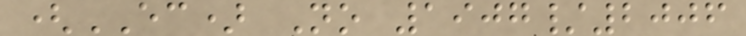(EC) No 1907/2006
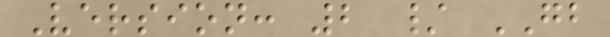Version: 2 / GB
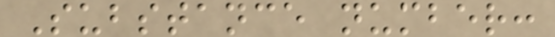Substance number:
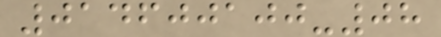014600100-08
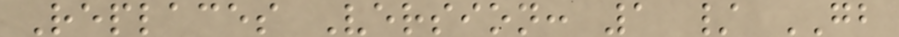Replaces Version: 1 / GB
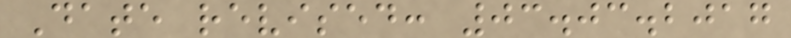Date revised: 03.03.2017
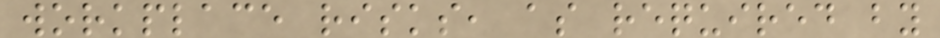workplace risks, as required by
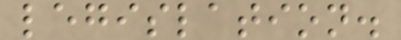legislation.
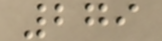279
